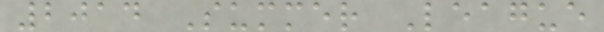2014 Summer League
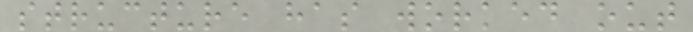structure has worked out
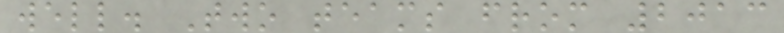well. Two teams from 2013
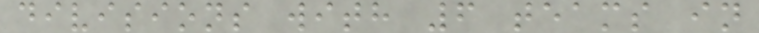divisions with 6 teams in
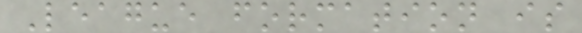League formation is
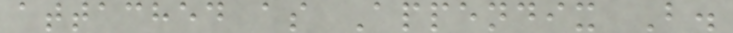attached as Appendix B.
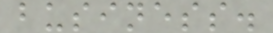business.
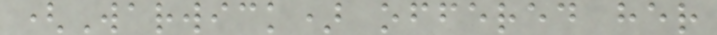(Warwick) offered her
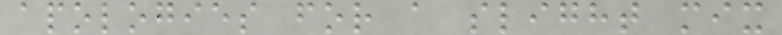apologies for a slight mix
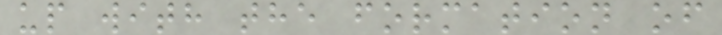up with the formation of
